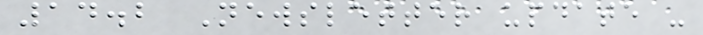14.2 Newsletter update -
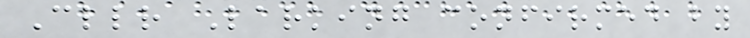Cllr Larking confirmed by
